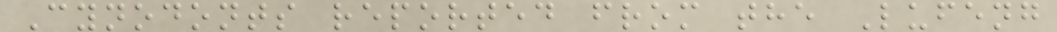Cynodonts reported from the Lufeng
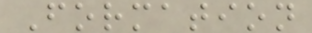Formation
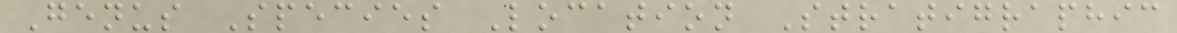Genus Species Location Stratigraphic
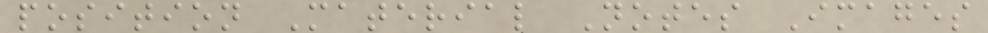position Material Notes Images
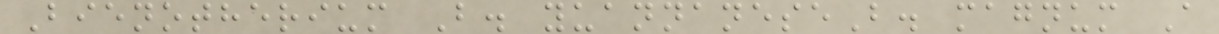Bienotherium B. yuannaneseB. magnum A
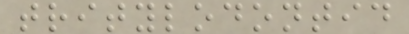tritylodontid
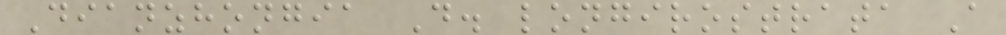Dianzhongia D. longirostrata A
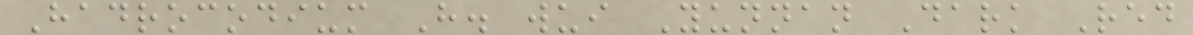Hadrocodium H. wui Yunnan Dark Red
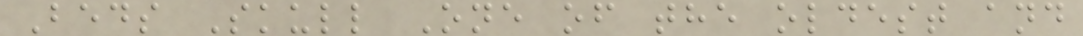Beds Skull One of the oldest and
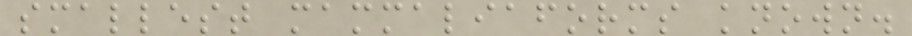smallest mammaliaforms known.
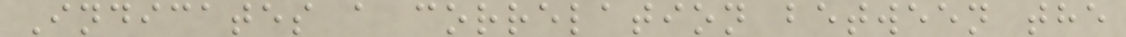Indicates a correlation between the
